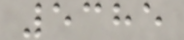5385
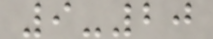9-20
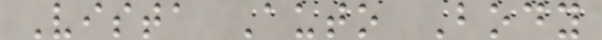Vista Auto Body
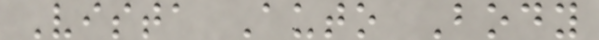Vista Auto Body
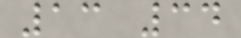13 34
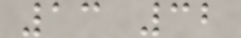13 32
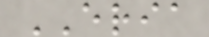ERIA
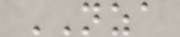NZA
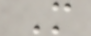M
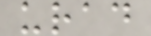urad
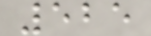525
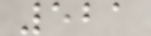521
